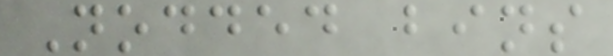Nodded bins
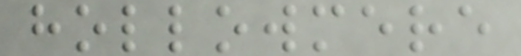hollowmere
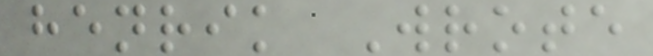henrik Wrote
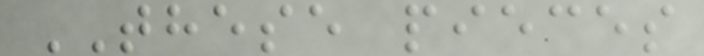THESE pieces
